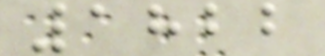1822
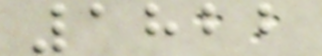1822
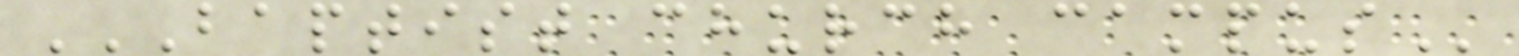BAPTIST CHURCH CAMPUS
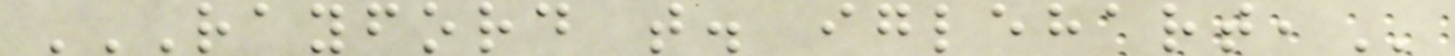RAYFORD T. IGLEHART,
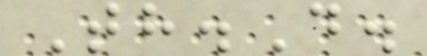Th.D.
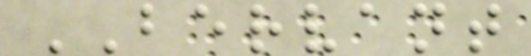BERVANT
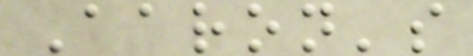Aaron's
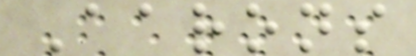Aarons
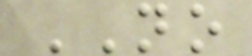NO
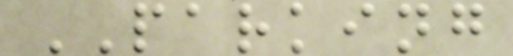PARKING
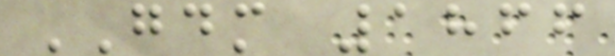GDM 1866
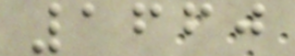1660
